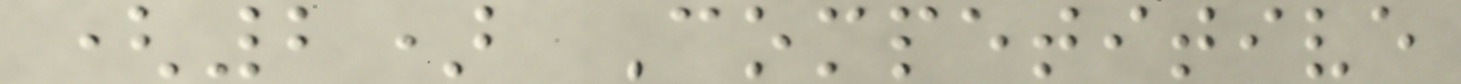(2) Competitive
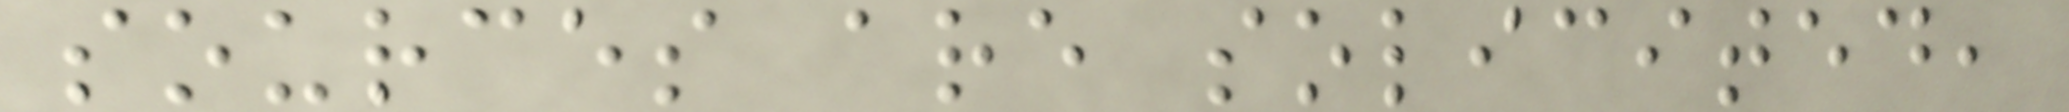sources are solicited,
